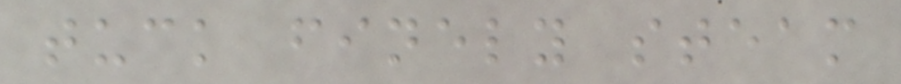tuck finely steam
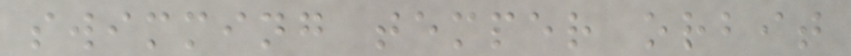swimming temper orbit
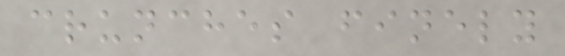crunches finely
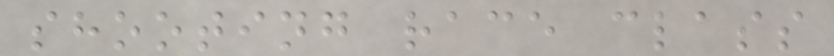shooting race class
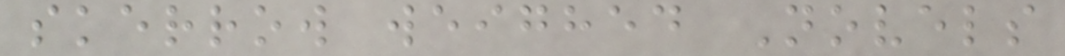skerrow weighed Novels
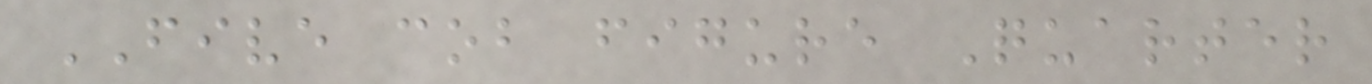FIVE cob figure Quarter
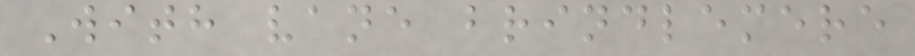With vane brindlemere
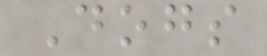Dogs
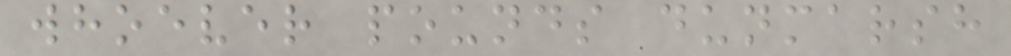whoever pounds dunmarsh
